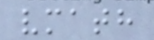vmath
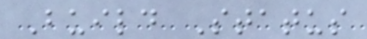Build Status
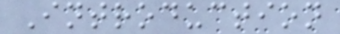Introduction
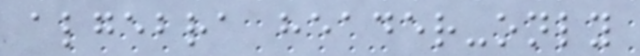algebra header-only
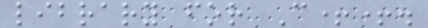library for C++.
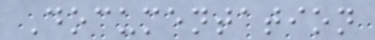Documentation
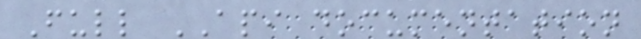Full API documentation
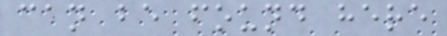can be found here
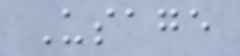Usage
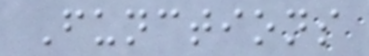Functions
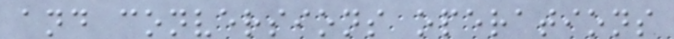and conversions operations
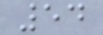54
